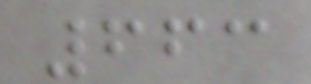663
